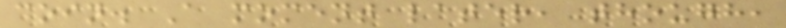coin. A moment later, though,
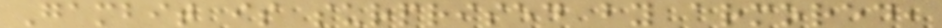Gambit is surprised by armored,
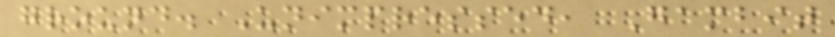ground. Unimpressed, Gambit
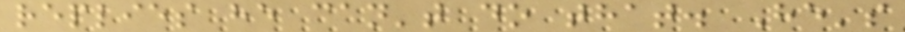replies he can't do that. He's
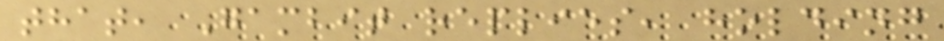that, Gambit replies, holding
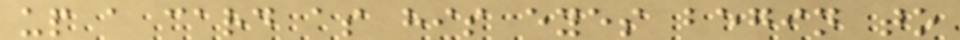up a card as his eyes begin to
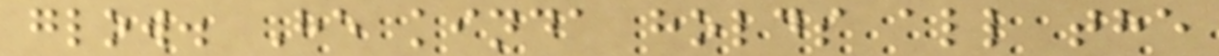glow. He kinda holds all the
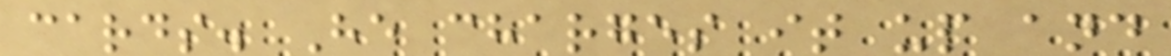cards. He charges it up and
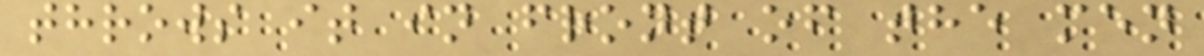throws it in front of the men
